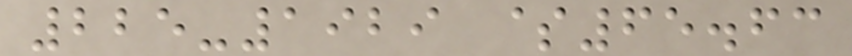225-1929 $65.63
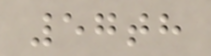57th
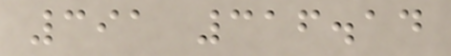391 316.14
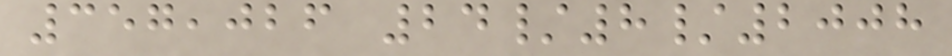357,026 24/8/2008
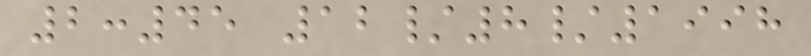2:45 12/8/1998
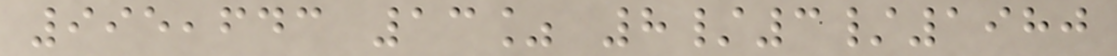995,643 13% 8/3/1980
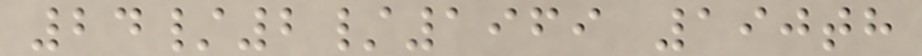24/2/1969 190th
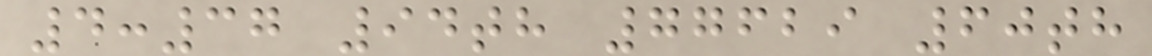4:37 94th 77629 60th
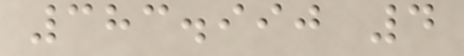383.990 4
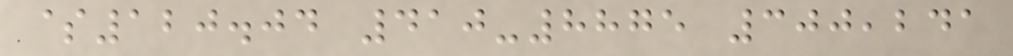$120.04 410-8875 300,241
